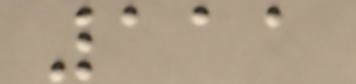111
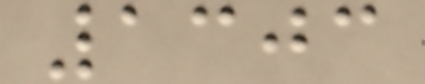1303
